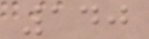140
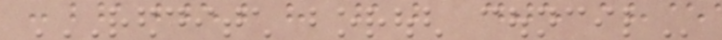REDDITCH BOROUGH COUNCIL
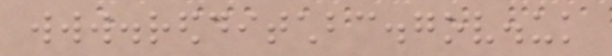www.redditchbc.gov.uk
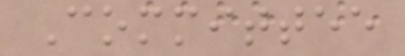Committee
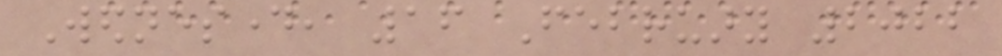Wednesday, 16 February 2022
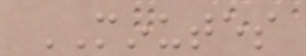MINUTES
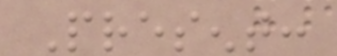Present:
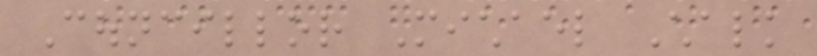Councillor Michael Chalk
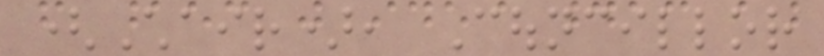(Chair), Councillor
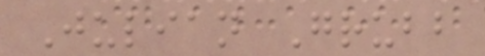Julian Grubb
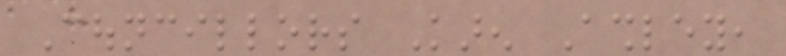Councillors Karen Ashley,
